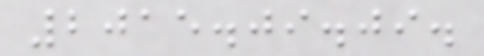2015.09.09.
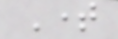Time
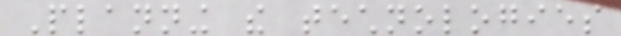Planning the technologies
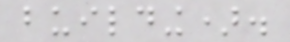building).
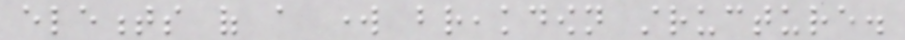elements of a work breakdown structure.
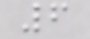6
